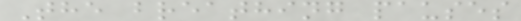The breathing pauses
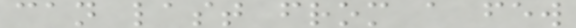can last from a few
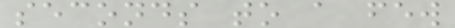seconds to a few
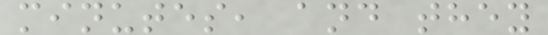minutes, and they
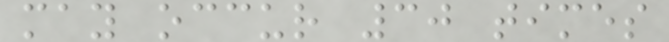may occur 30 times
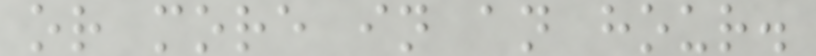or more in an hour.
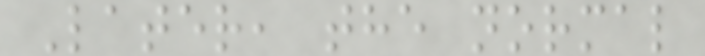Later, the normal
